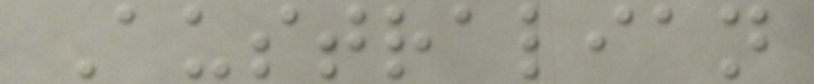Australian
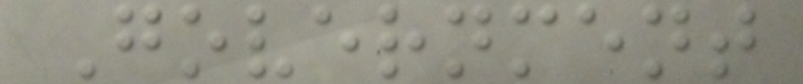Government
